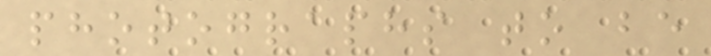photographs to be
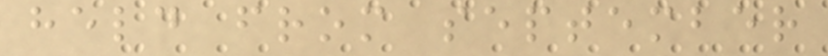held from september
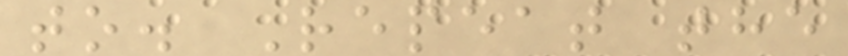to. Repeat the
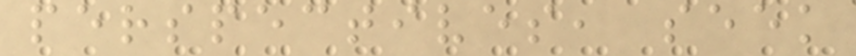perspectives, seek
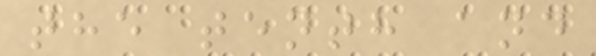the tenth and
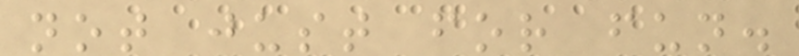not just for fun.
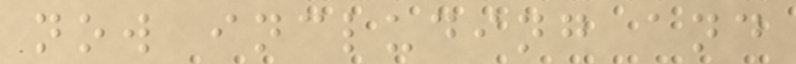now including and
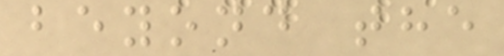beyond the
